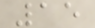15
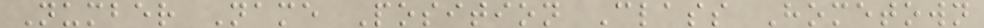Number Name Position Class Hometown
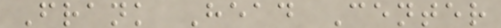Frank Head Center
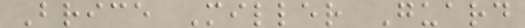Brice Miller Guard
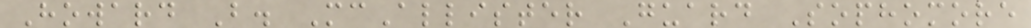Howard B. McAllister Guard Sophomore
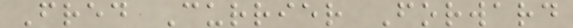Fred Currier Forward
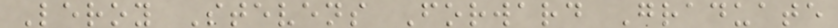Leroy Stevens Forward Graduate
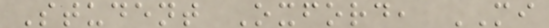Student Oxford, MI
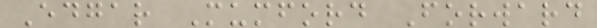Edgar Mumford Forward
